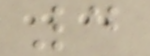4
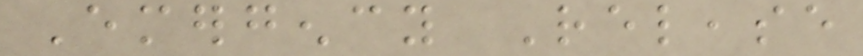Emergency Release
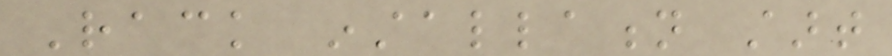Rack installation start
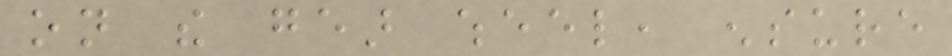on the gear wheel, ensure
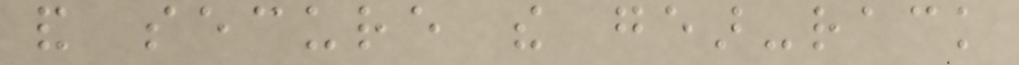and secure the gear-rack
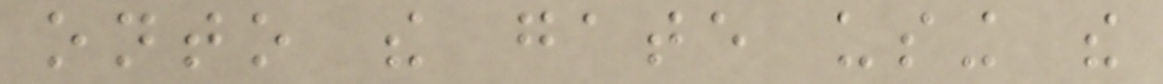onto the gate using the
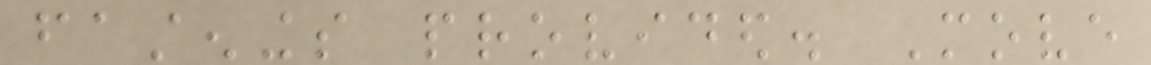fastenings provided. Move
